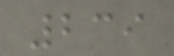239
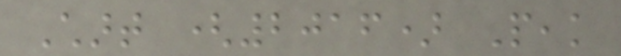Chart (2016) Peak
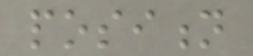position
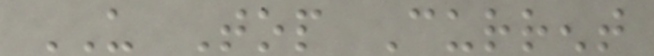US Top Current
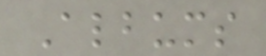Albums
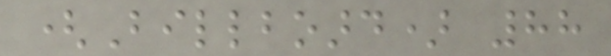(Billboard) 88
